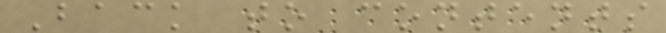Back to contents
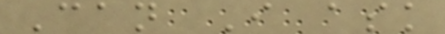Can I ask
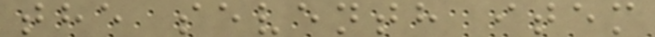the seventh item
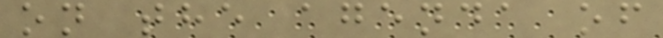on the agenda of
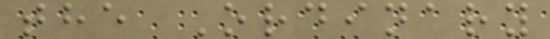the Ordinary
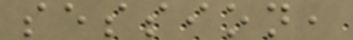session,
